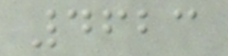4623
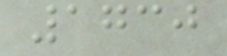1730
